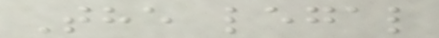The legal
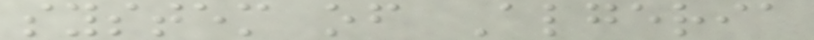system of Algeria
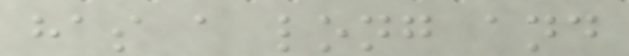has a long and
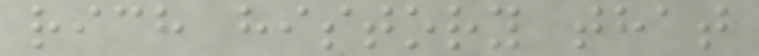rich history that
